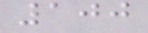100
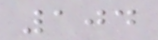104
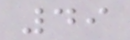49
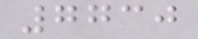7730
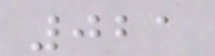021
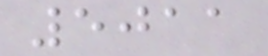5011
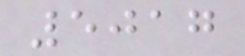5017
